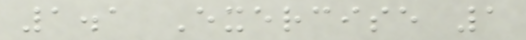1.1 Exercise 1
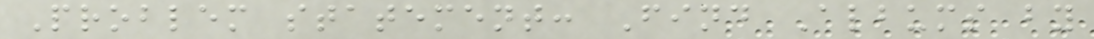Problem statement: Find Albums by
